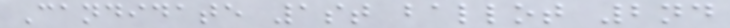Candidate 1st ballot 2nd
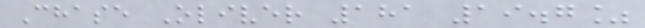Chase Oliver 181 19.7%
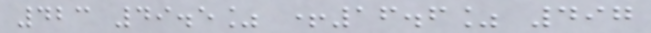423 49.5% +16.6% 497
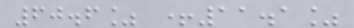60.6% +11.1%
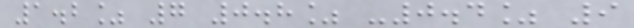1.2% 7 0.8% -0.4% 9
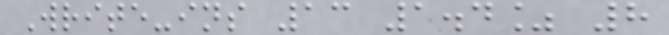Write-ins 13 1.4% 8
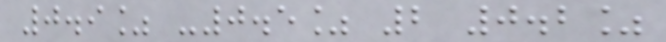0.9% -0.5% 2 0.2%
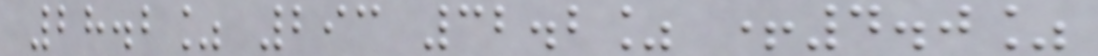28.2% 293 32.2% +4.0%
